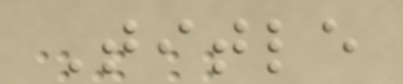Title
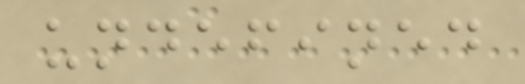undefined
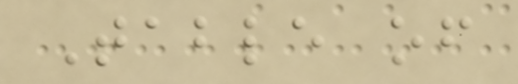Table of
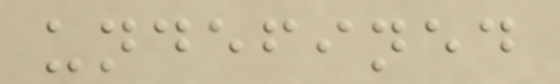undefined
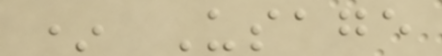* Usage
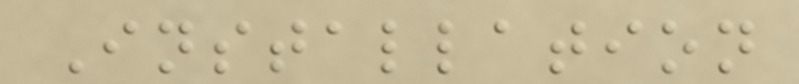Installation
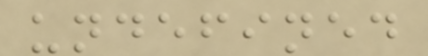undefined
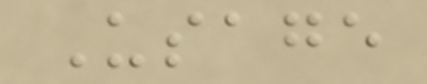Usage
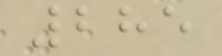285
